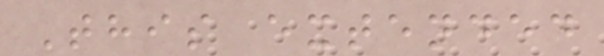This extended
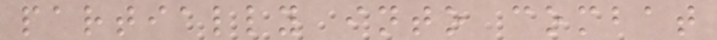partially into combat
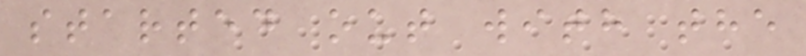started out with the
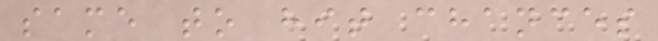same to hit chances
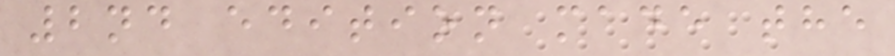2nd edition made the
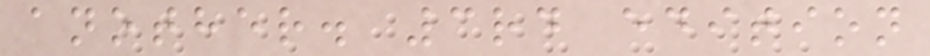another. 3rd edition
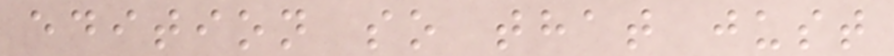edition so that just
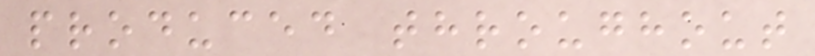produced throughout
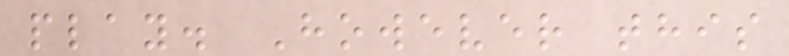play. However this
